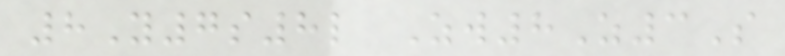8Y7s8l Zw8Z3S
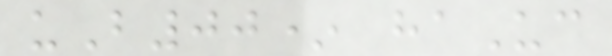uB00* haUc
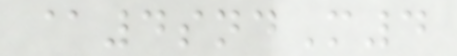@4sndM4
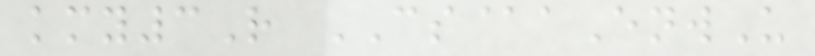kmy3R CS@aEnwU
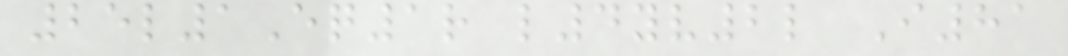25l1Eq1r l4yv2l I81
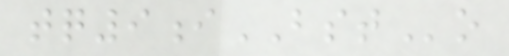tq9iBSTo
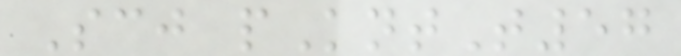Scj pKntT57
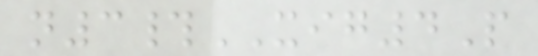n3#XIG4P
